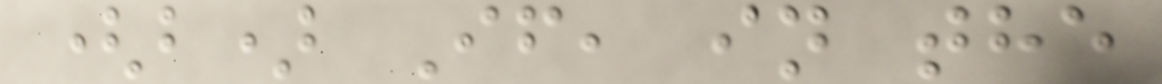(b) If, in the
